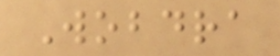Wobdra
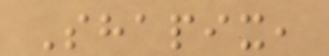Shapix,
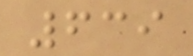639
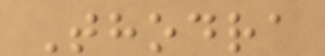Thodra
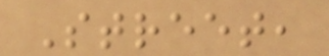Street,
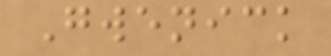Gwenick
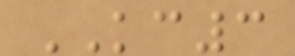KC3
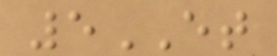5ET
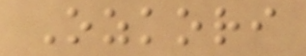Ozkori
